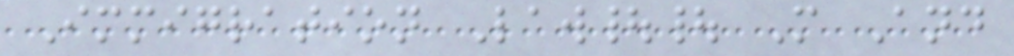Immigration Law|| M And
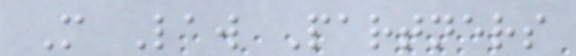M Law Partners
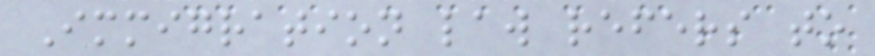Immigration law refers to
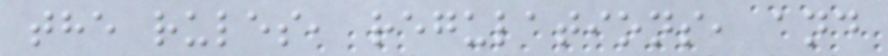the rules, regulations, and
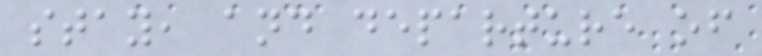stay, and departure of
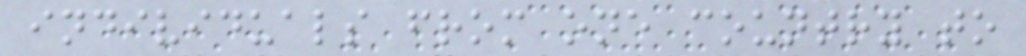individuals from one country to
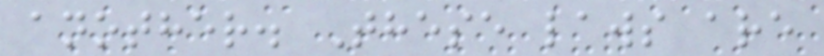another. These laws are
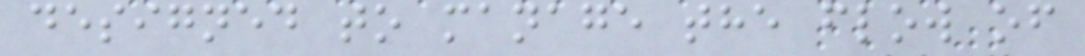designed to manage the flow of
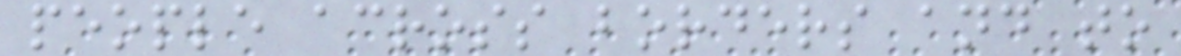people across borders and to
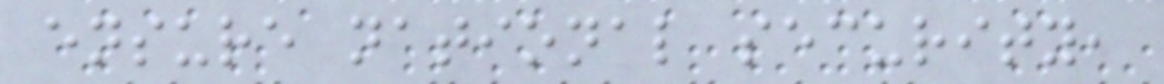ensure national security,
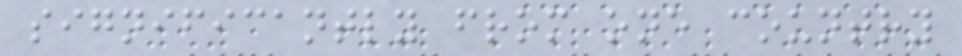significantly from one country
